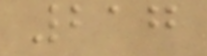217
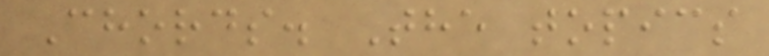Chords. The topics
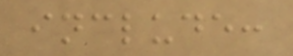include:
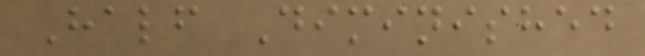Half Diminished
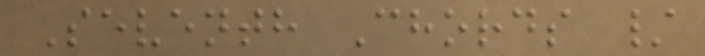Seventh Chords /
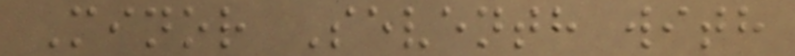Minor Seventh with
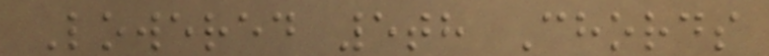Lowered 5th Chords
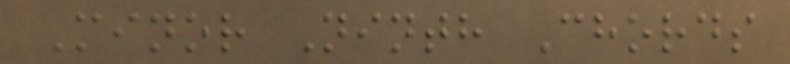Minor Ninth Chords
